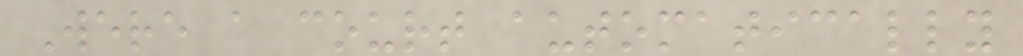Were a court automatically
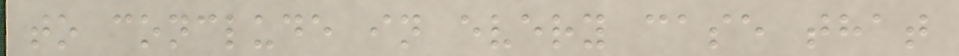to conclude in every case that
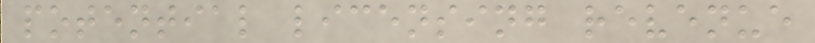potential licensing revenue
